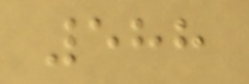588
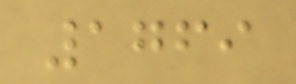1769
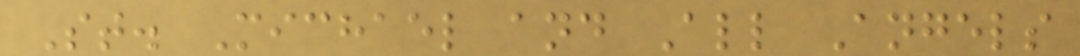St. Michael and All Angels
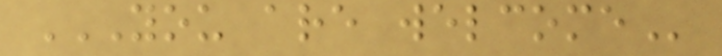YOU ARE WELCOME
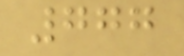777
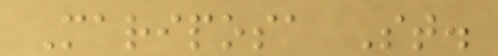Mariposa St.
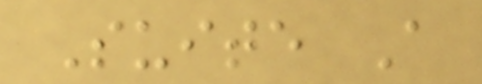Suite A
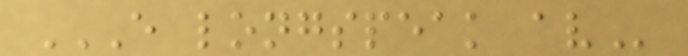E LONGSPEAK AV
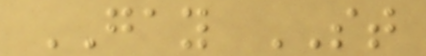GAY ST
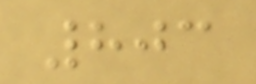803
